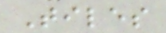Tiles
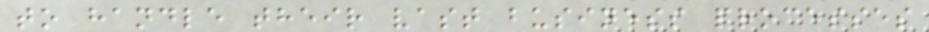to handle their vast business processes
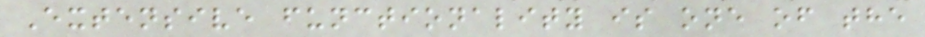Extensive functionality is one of the
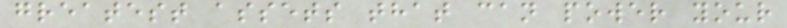greatest assets that can power your
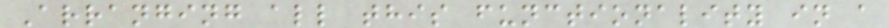Arranging all this functionality in a
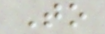To
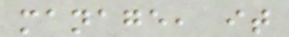manage, it
